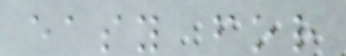easy for
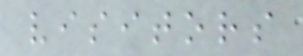visitors
